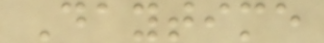Daytime
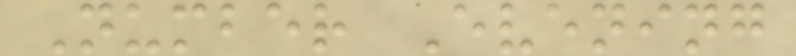Number Evening
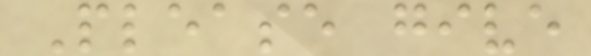Please give
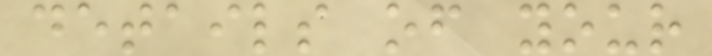details of your
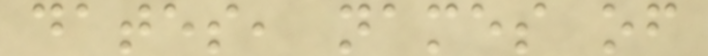dates, names of
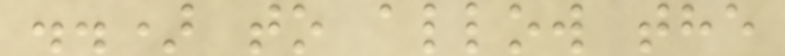..) to allow the
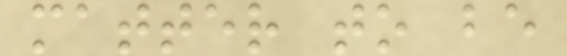matter to be
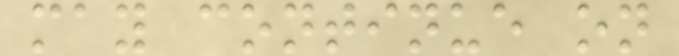may continue on
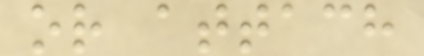or attach
